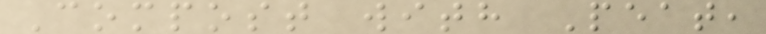Compost with Peat,
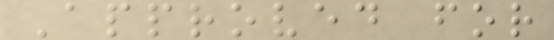Approved for
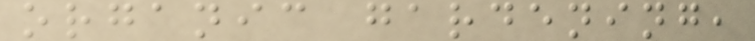organic gardening,
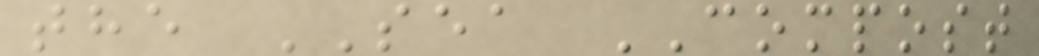the SEA COMPOST
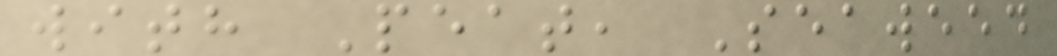with Peat, Seaweed
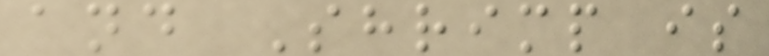and Shrimp is
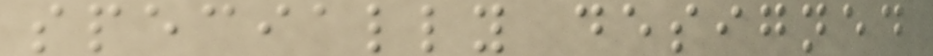specially designed
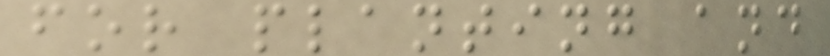for planting and
